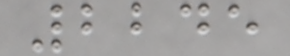2245
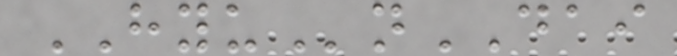HYUnDAI
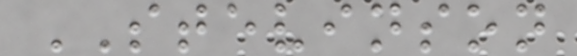STEVINSON
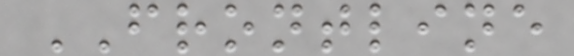FRONTLINE
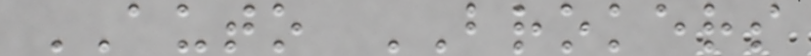AUTO BROKERS
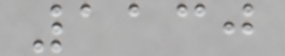1130
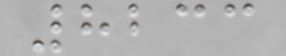8233
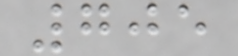705
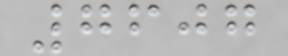7607
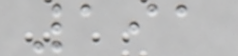191
